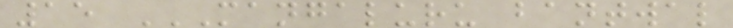15 MANGALURU BANTWAL
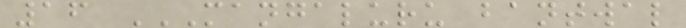16 MANGALURU BANTWAL
